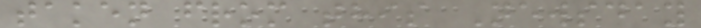taken from this Newsday
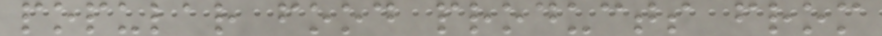popular food products from
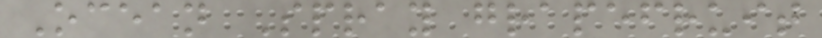Ocean Spray grapefruit
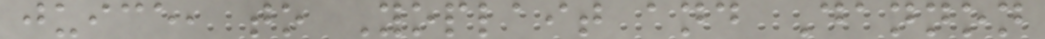juice, to Yoplait and Dannon
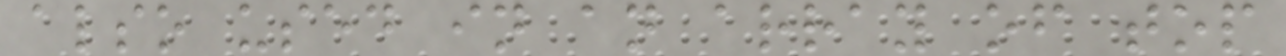also used in an array of top
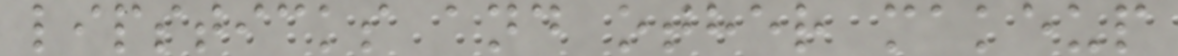lipsticks and other makeup
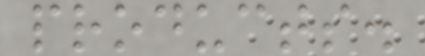products.
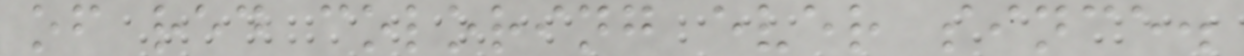of red coloring ever since.
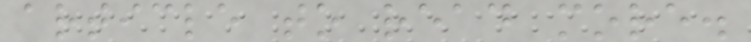article to read more.
